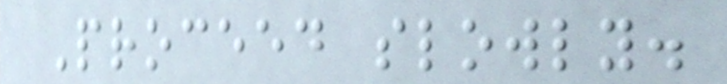Proceed slowly.
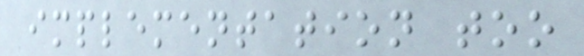implementation too
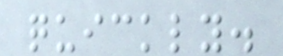quickly.
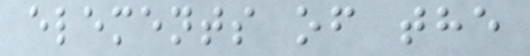elements of the
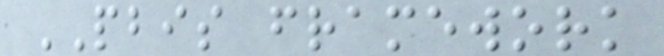PBIS framework
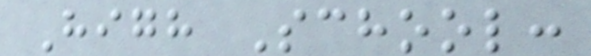High School:
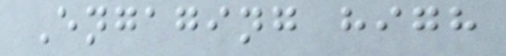Engaging high
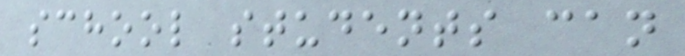school students can
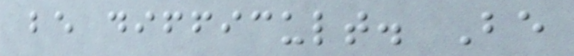be difficult. Be
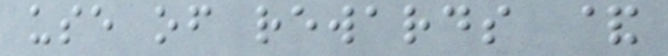use of rewards &
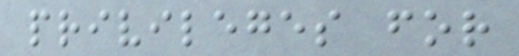privileges for
